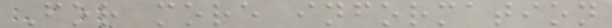For more information
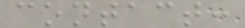contact:
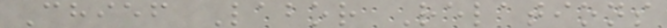Chief Labor Relations
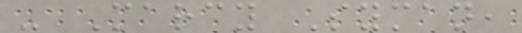- Marcy Syman,
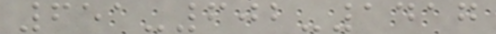651-602-1417
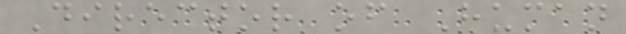Director of Human
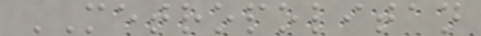METROPOLITAN
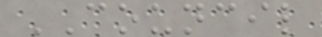COUNCIL
